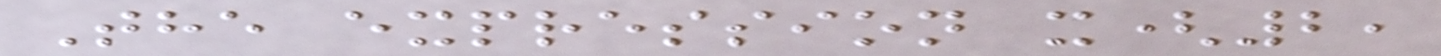The expression x(2,
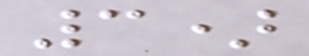3)
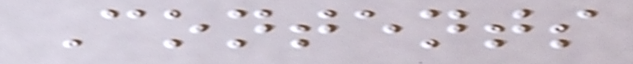Contents
